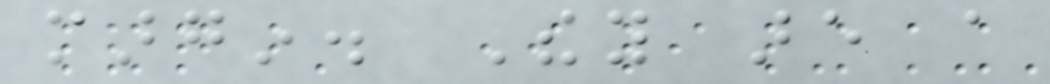margin. They are a
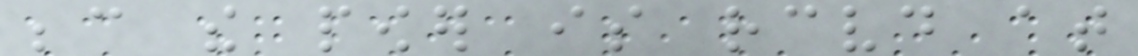because the power is received at
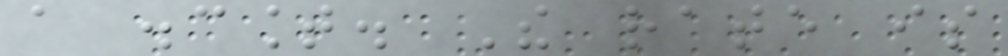a discount. The rate is
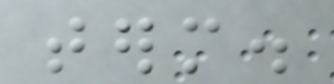term.
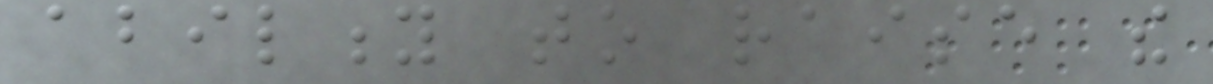ability to raise the
